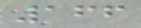166
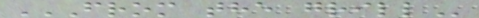FROM THE GRILL
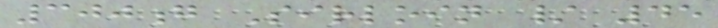300g Sirloin / 45
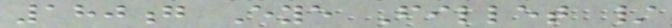180g Eye Fillet /
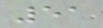51
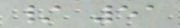/ 51
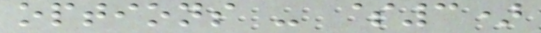options - $3)
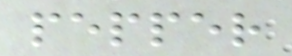pepper
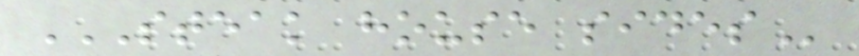STEAK HOUSE SIDES
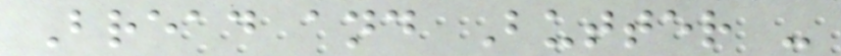Bread and Butter -
